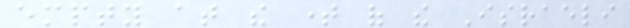empty at the time of the Israeli
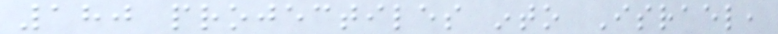180 projectiles into Israel,
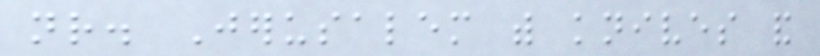nr. Jerusalem with knives and
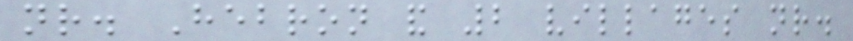nr. Hebron and 2 villages nr.
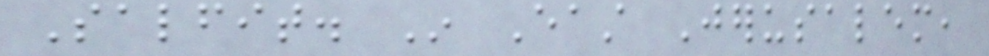Salfit. In East Jerusalem,
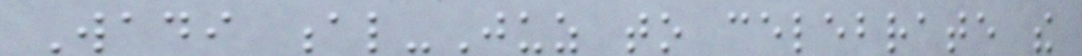Wadi al-Juz to celebrate the
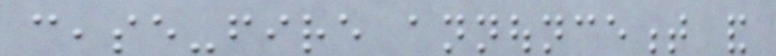cease-fire announcement and
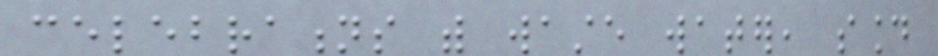celebrations with waste water, sound
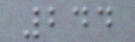244
